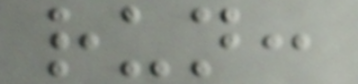run:
